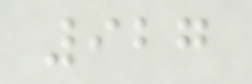927
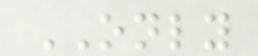ONLY
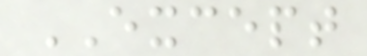EXCEPT
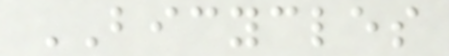BICYCLES
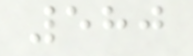580
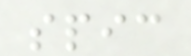spic
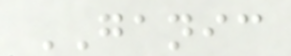GANIC
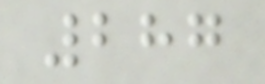287
